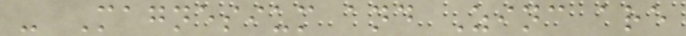- Magnesium and Zinc are
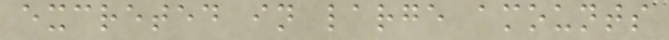excreted in large amounts
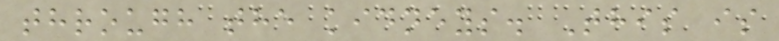through the kidneys. This is
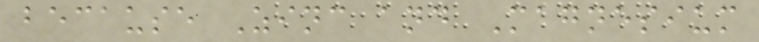because Zinc and Magnesium
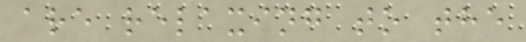are relaxing to the
